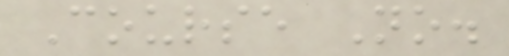Course No.
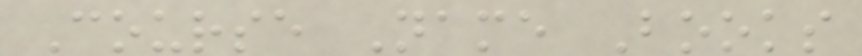Course Name Books
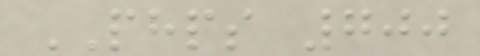PHPS 700
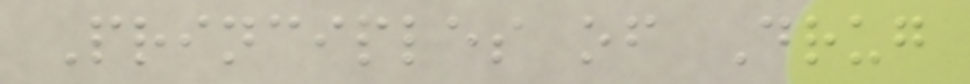Principles of Drug
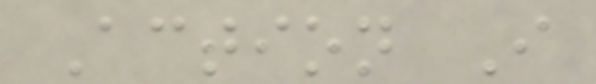Action I
